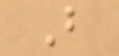B
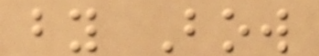by Bow
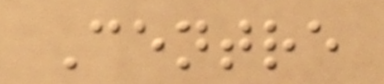Centre
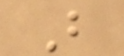B
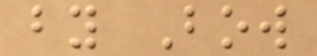by Bow
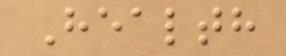Health
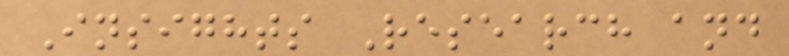Insights Research and
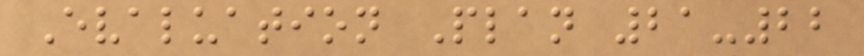Evaluation Plan 21-22
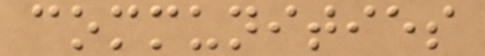communities
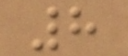8
